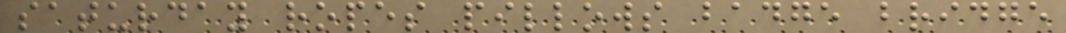saturday ropes pillows badge bridge
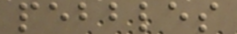pebbles
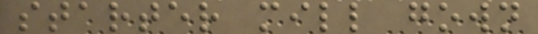starter mill gown
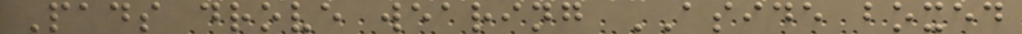Pads drove wearing ASIDE boxed
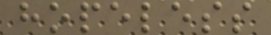hopeless
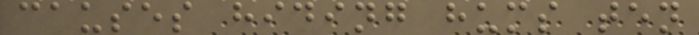causes hiding hums ten
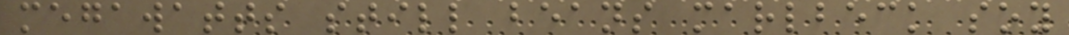megawatts still beans marlbeck soy
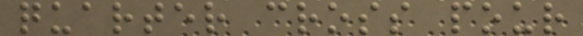quarter cross pour
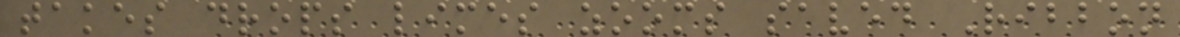takes drops limes zooms saved Ribbon
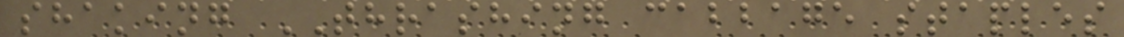shaking THRASHING cabbage staples
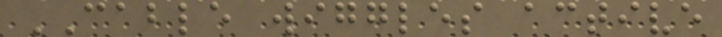CABLE wiggles active
